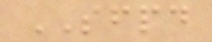SFPD
